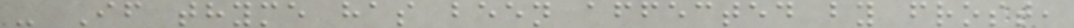- If thyme has been affected by frost,
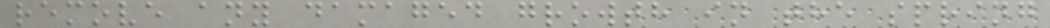remove any damaged growth in the spring
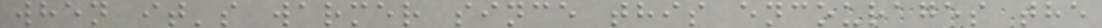when it's warmer since this encourages the
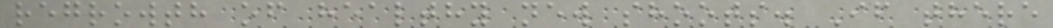regrowth of healthy new shoots. If there
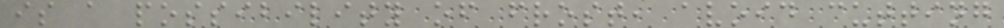is a possibility of frost, avoid cutting
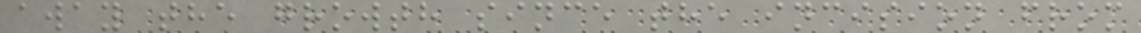away the growth since the incision from
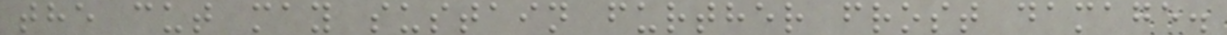the cut may sustain further frost damage.
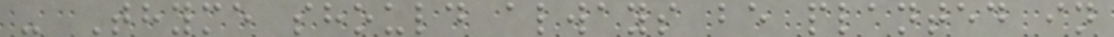- Thyme should always be planted in
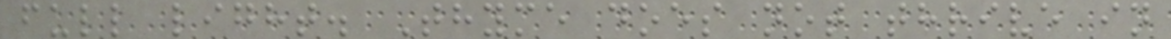full light. Thyme does not thrive in
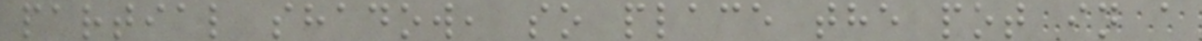partial shadow, so place the pot in a
